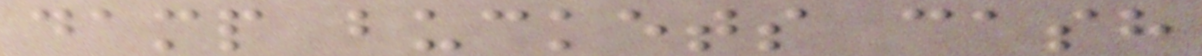damp buckets cash
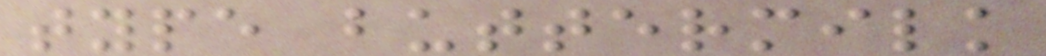type buttermilk
